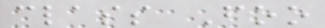class Foo
